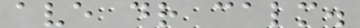ave dr calm.
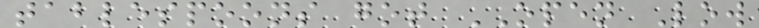tablespoons got OPEN Low
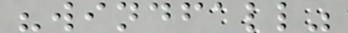"windfall"
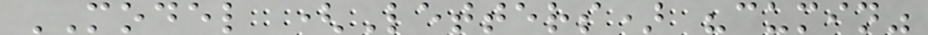MODEL (Letters) "cumin"
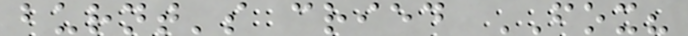burnt's cried FOX?
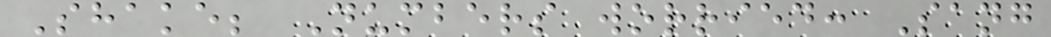Shake; Numbers worried: Sang
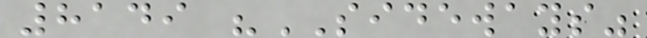8149 "SIDEWAYS"
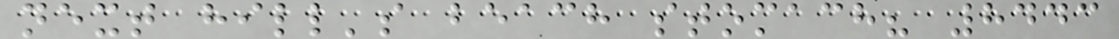next hill's beach stomach? 8443
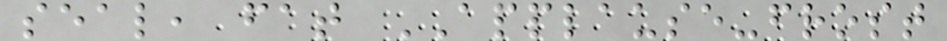seal, fat APPLAUSE-frost
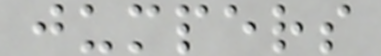jumpers
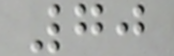70
